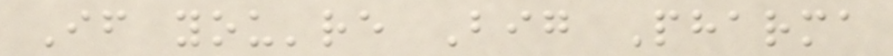If you're Big Pharma
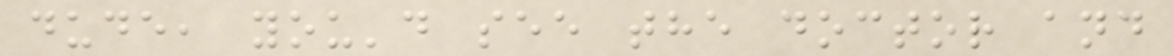dude, you'd see the doctor and
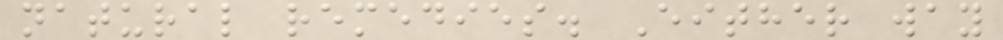natural remedies. Either way
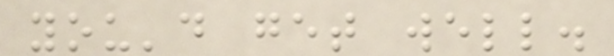you'd get well.
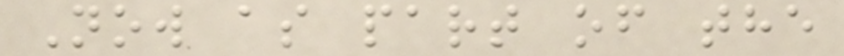Now as part of the
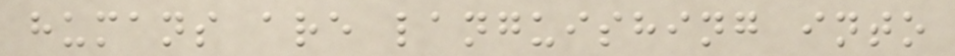humans are languishing into
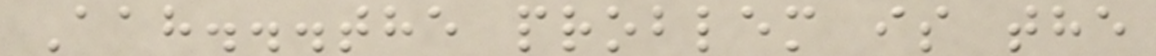Aah...the problem is the
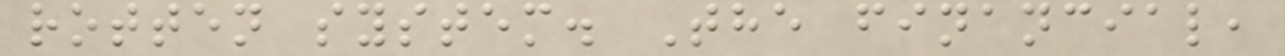rotten system. The financial,
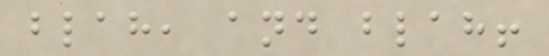blah, and blah!
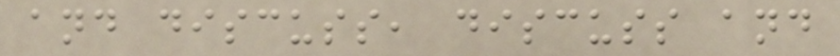and discuss, discuss and
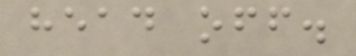head off.
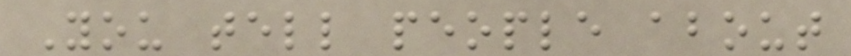You tell people about
